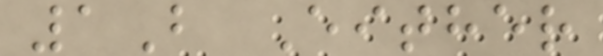1B Either
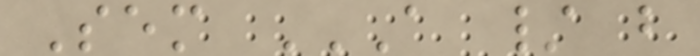Sem A / B
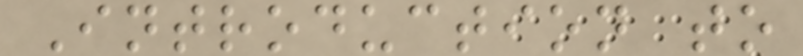Introduction to
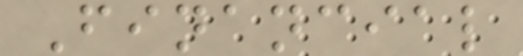Financial
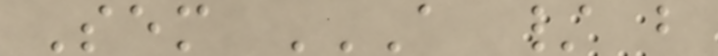Sem A / B
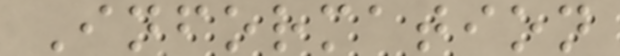Information
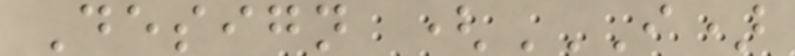Design (I)
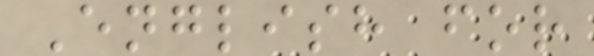English for
